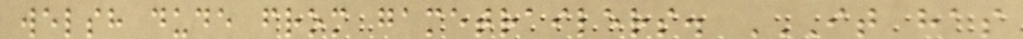welsh dude from gametrailers. IT HAS
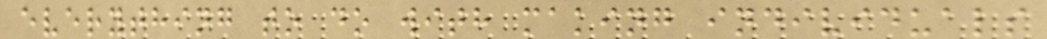everything to do with making individuals
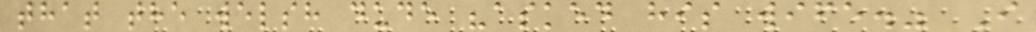that the welsh dude "asked his wife." I
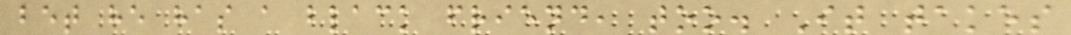bet he has a black friend, too. It takes
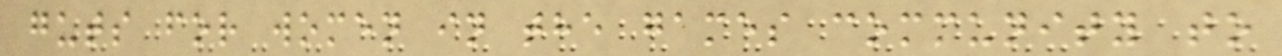guts for women in the games community to
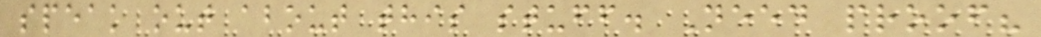speak out about this stuff. Need proof?
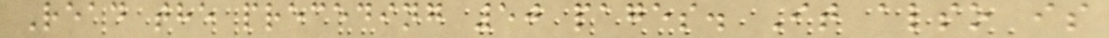Read the preceding 50 pages. It also is
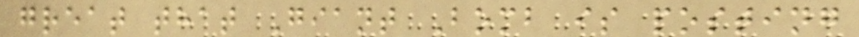great that Giant Bomb is posting
